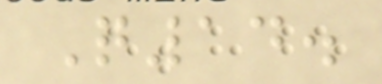Q14.
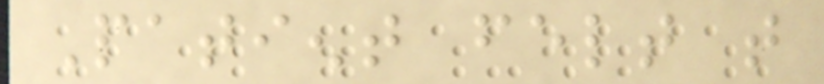Patient felt that
